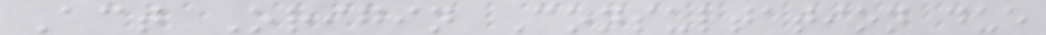Act Origin Consultation due
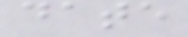date
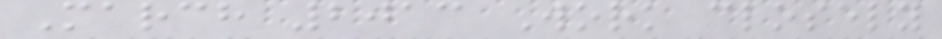March 2013 Work closely
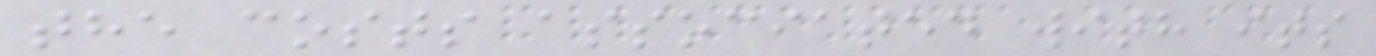the costs associated with its
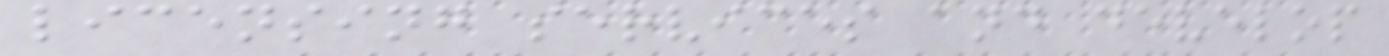licensing services and develop
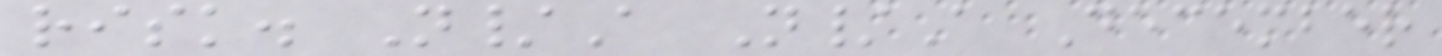risk. N/A N/A December
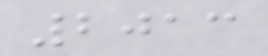2013
